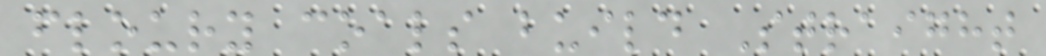floury coals build Straight
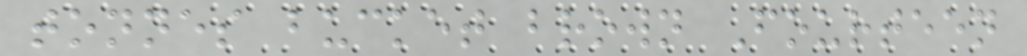tonnes bucket brown Fourteen
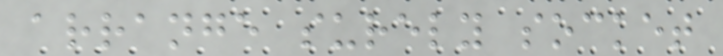arrange surely socket
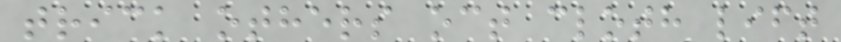trick others oct cloth lift
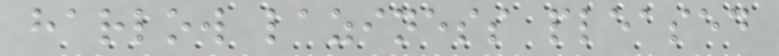harlow laziness pleased
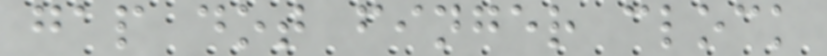gap dot finger clock
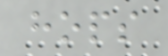hops
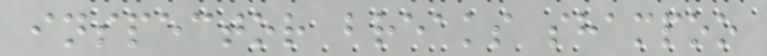inspector breaks shampoo
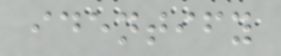identify
